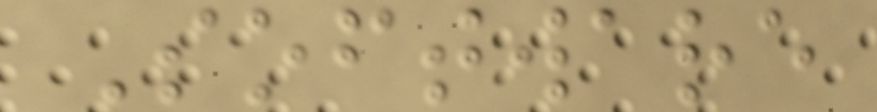Software
